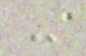-
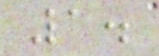1.
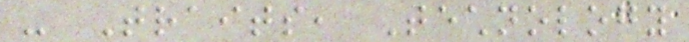- Traits, Technology
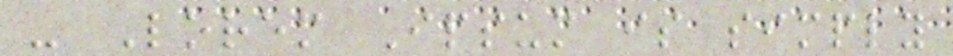- Lorem Ipsum is simply
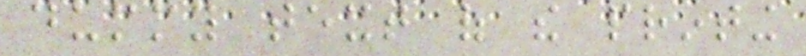dummy text of the printing
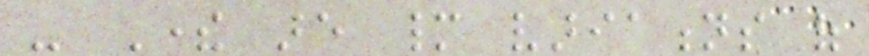- There are many variations of
